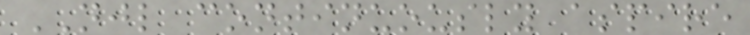NJL continuously aspire
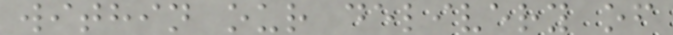within our delivery of
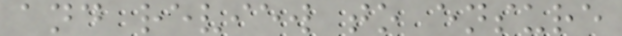and review to ensure
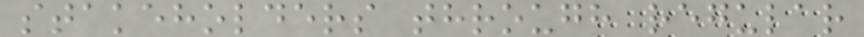stakeholders through regular
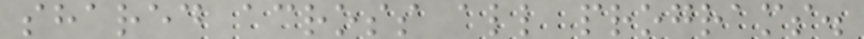shared across all programs.
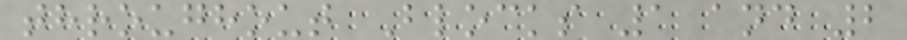throughout Blocks 1 and 2
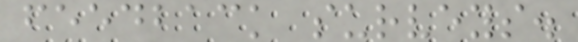feedback surveys.
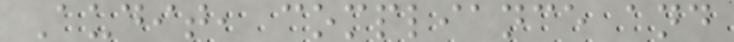Audit, compliance and
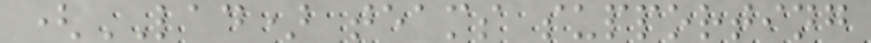(LAD) teams supporting
